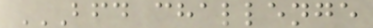BFD CHALLENGE
